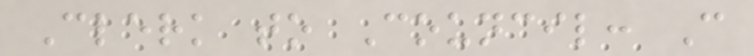Clerk to Council: C
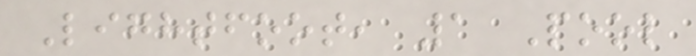Lightfoot, 1 Pool
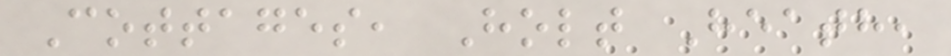Cottages, Holt Heath,
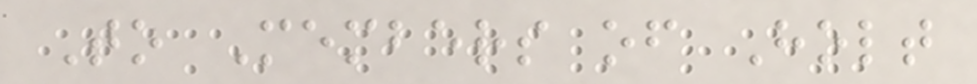To Members of Holt
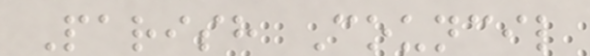Parish Council
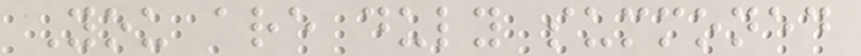You are duly summoned
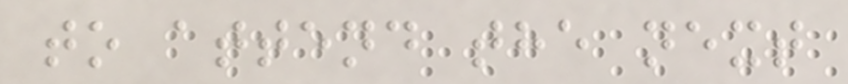to attend the next
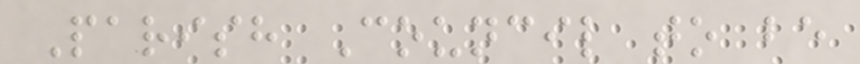Parish Council to be
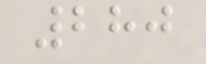280
